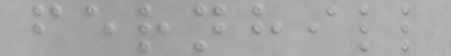fernhill
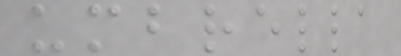umbrella
